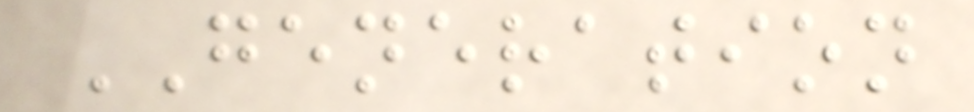GENERATION
